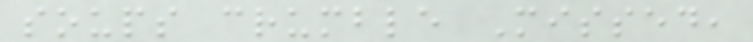soups crumble Missed,
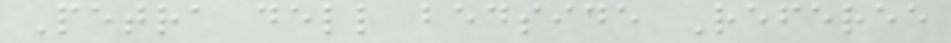Petra dell bedside Referee
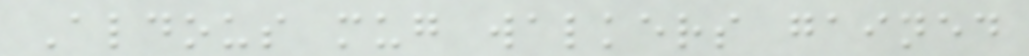Aldous mug walkers gained
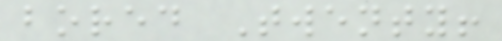bored Twenty!
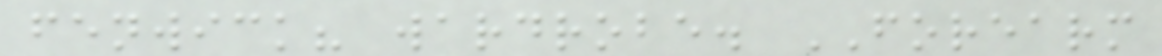fenwick? wardrobe. FOREARM
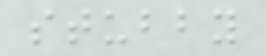stubby
